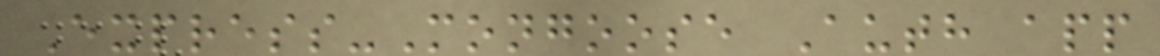Express-Mongoose Auth app
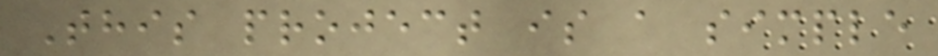This project is a simple
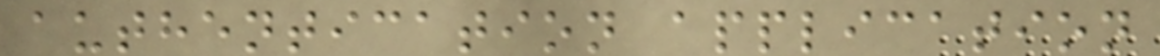authentication application
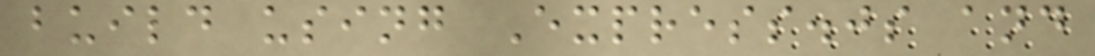build using Express.js and
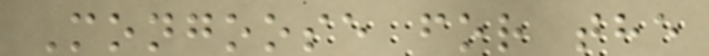Mongoose for the
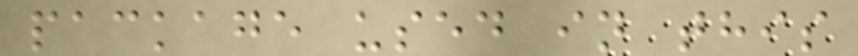package used in this
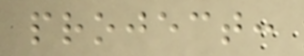project:
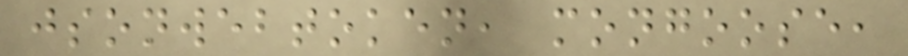jsonwebtoken, mongoose,
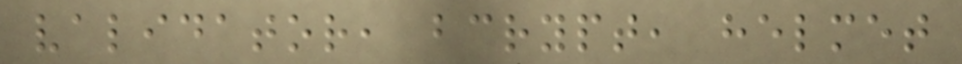validator, bcrypt, helmet
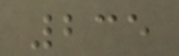235
